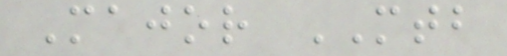Major MTB
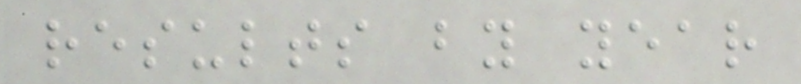results by year
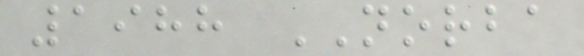1988 NORBA
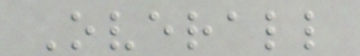Overall
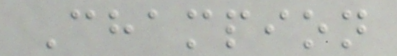Champion
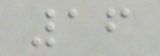16
